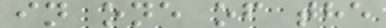in one of the
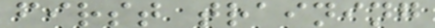first training
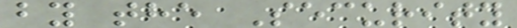by the Security
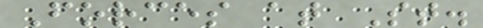Forces at St.
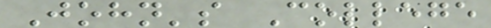John's College
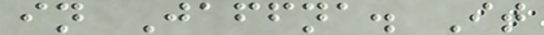in Jaffna. It
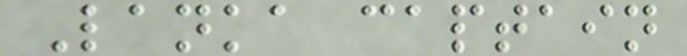Lanka captain
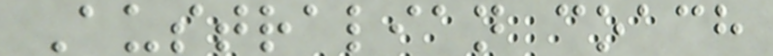Australian coach
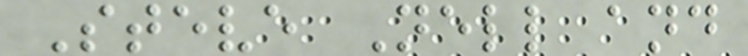Steve Nell and
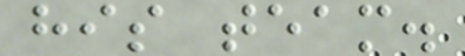his team.
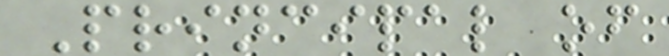Principal of
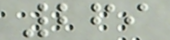269
